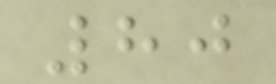80
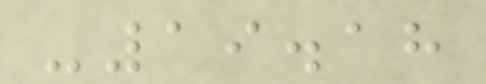-19.18
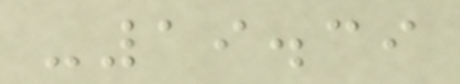-19.39
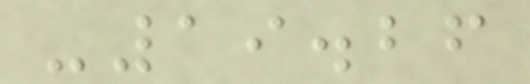-19.26
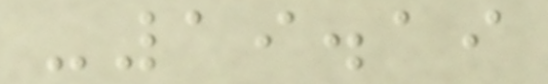-19.19
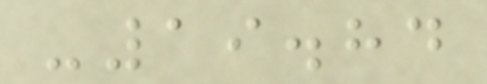-19.84
